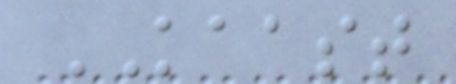KAAST
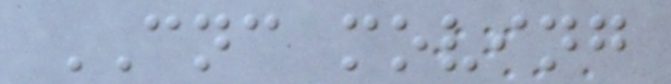CNC moving
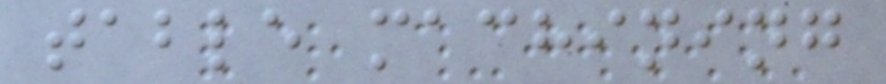table machining
